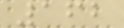162
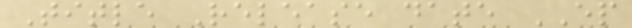Title Release date EP
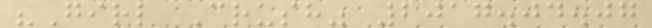"Girl Crush" 2017.04.07
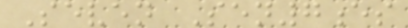Seven Sen7es
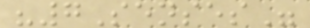"7Senses"
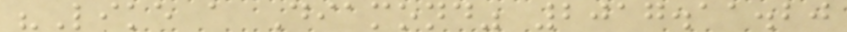"Like a Diamond" 2017.11.20
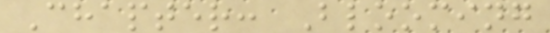Chapter: Blooming
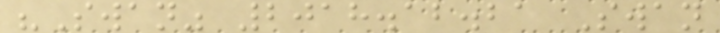"Swan" 2018.12.21 Swan
